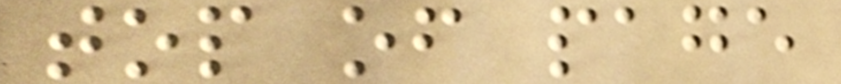top of page
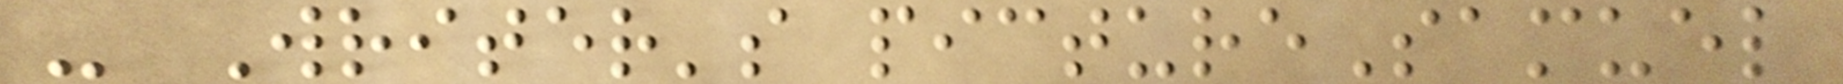- Writer's pictureSamuel
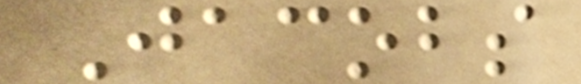Jacobs
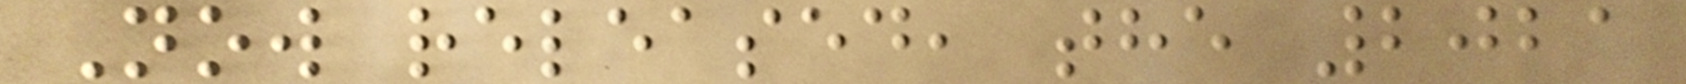Now released, the 2021
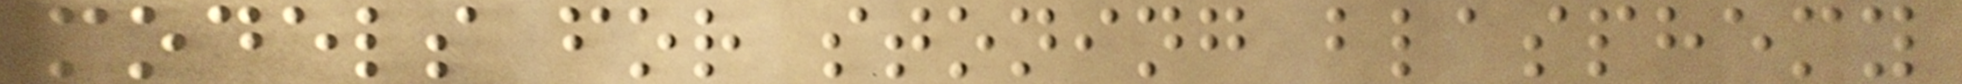models for stoning blasphemy
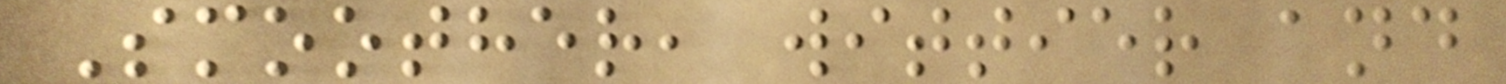Smoother, wittier and
